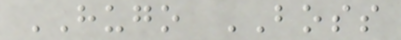HUGO BOSS
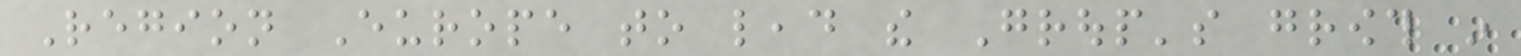Region Europe to lead the Group's growth in
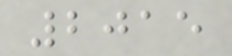2015
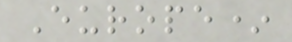Europe*
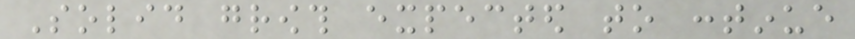Solid growth expected to continue
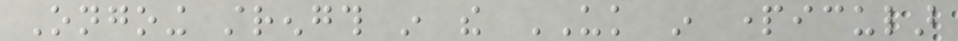Ongoing strength in the UK in particular
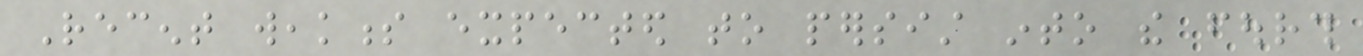Recent weakness expected to persist into the fourth
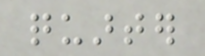quarter
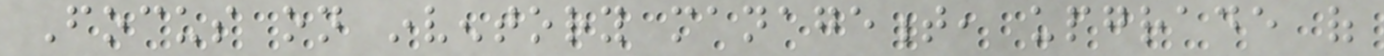Focus on inventory management, upgrade of
